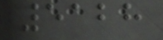5128
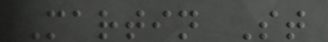Martin St
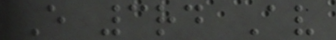E 3rd Av
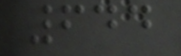644
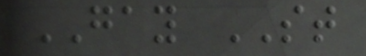GAY ST
